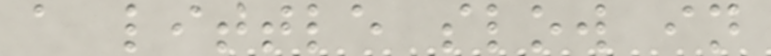a little slow in
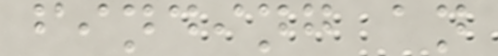finding an
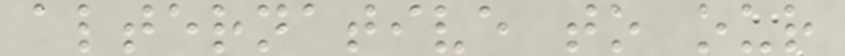alternative to our
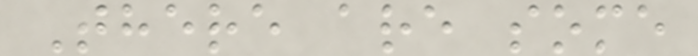There are some
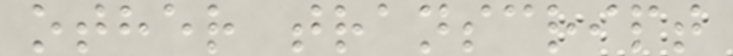other transcript
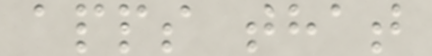apps that
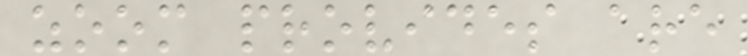zoom provides are
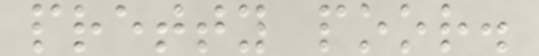pretty poor.
